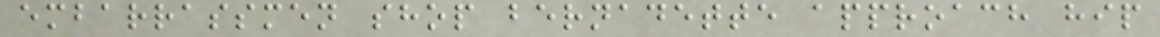embarrassmen shop bernadette approach hip
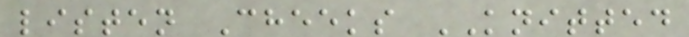listen Cheeks KNITTED
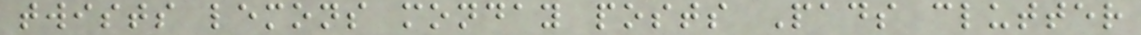twists lemons monday posts Pads clutter
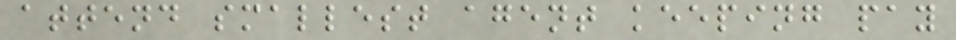attend smallest agent keeping pay
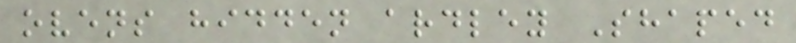ovens hidden ardley Shaped
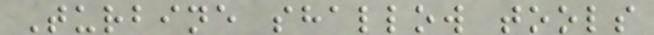Turbine shallow tools
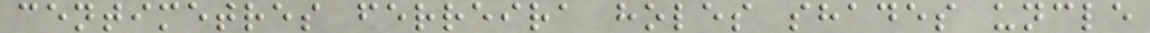centimetres ferreira holes shades uncle
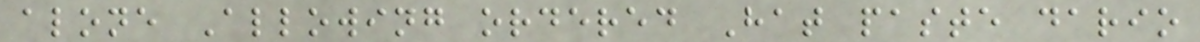alone Allowing ordered Hat paste dario
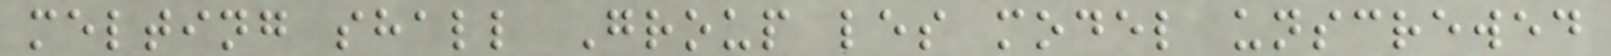melting shall Group les model unscrewed
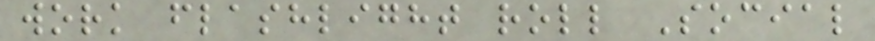work flashlight roll Social
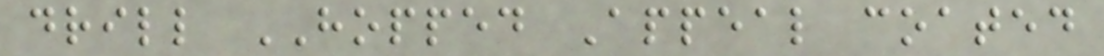drill HOPPED Appeal coated
